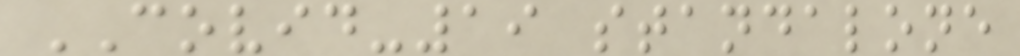COVID-19 standalone
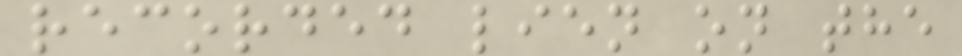recorded lien on the
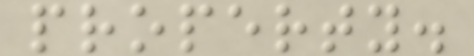property.
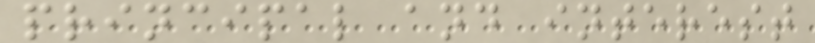principal and interest
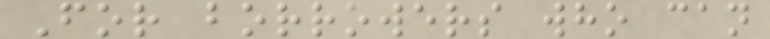For borrowers who can
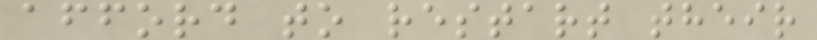afford to restart their
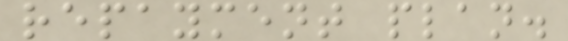repayment plan.
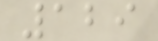129
